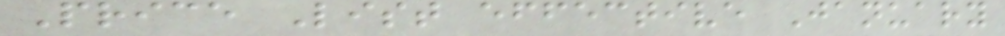Price List effective January
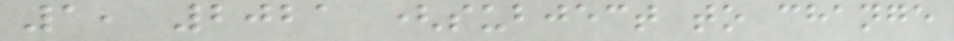1, 2021 (subject to change
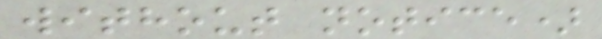without notice)
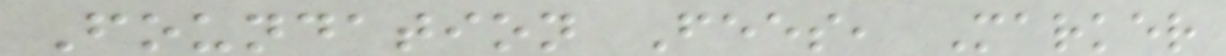Foundation Fees, Marker
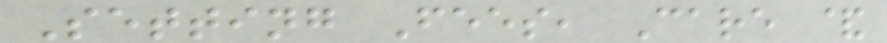Setting Fees, Care &
